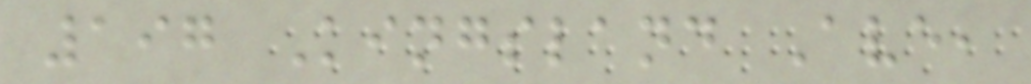197 Kingsland Ave,
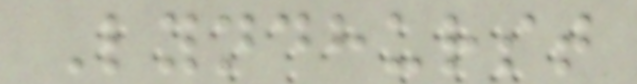Lyndhurst
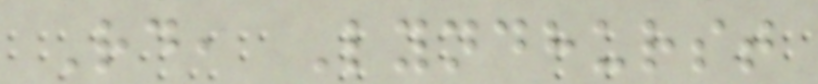Rd, Lyndhurst
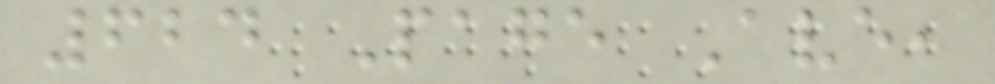624 Page Ave,
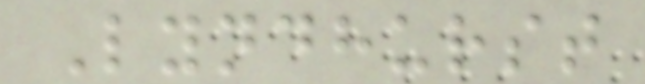Lyndhurst
